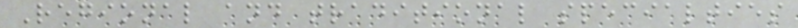Regional and traditional specialties
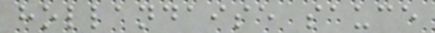hollandaise sauce
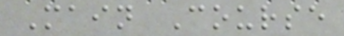Main Course
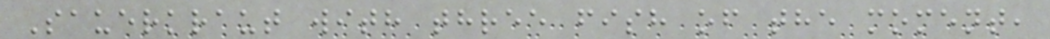Sauerkraut with three fish of the moment,
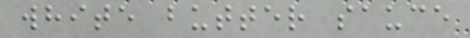white butter sauce
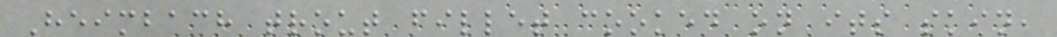Heimbach trout fillet cooked on its skin,
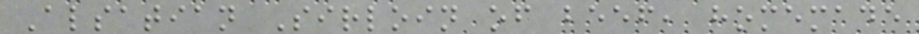Alsatian Sirloin of beef, homemade
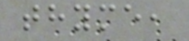thyme,
